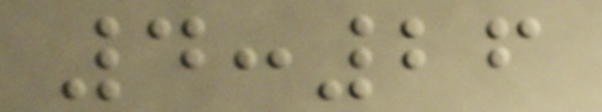4:26
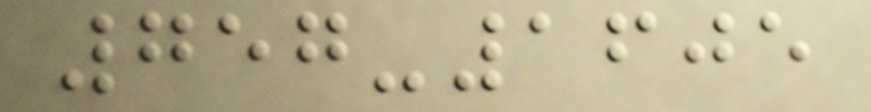757-1605
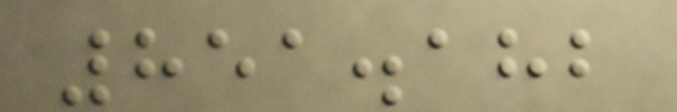851.182
